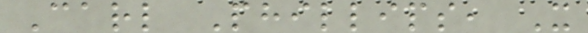Carl Phillips, X
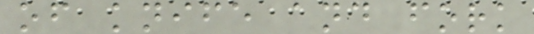of knife and fork
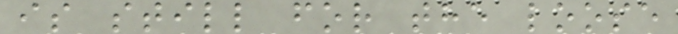is still for the loose
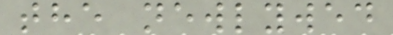the newlywed
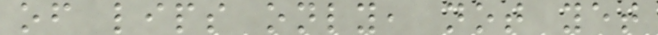of lips only, not yet
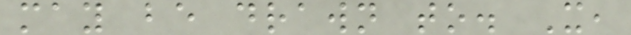may be drawn to. X,
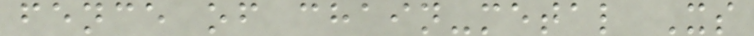fence of chain-metal Xs
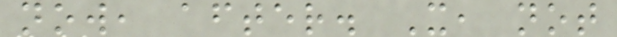now, after. X, not
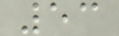53
